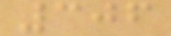306
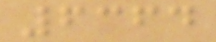6364
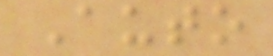Auto
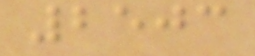2503
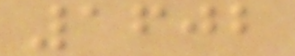1602
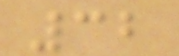32
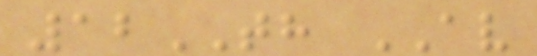12TH AV
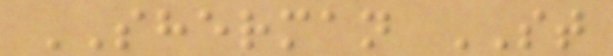SHERMAN ST
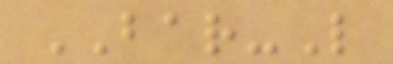BAR-L
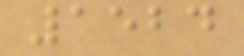1524
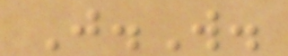J.W.
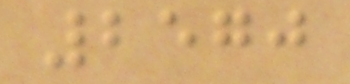2570
